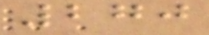270
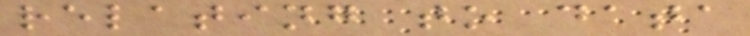relating to data
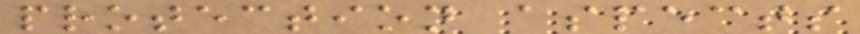protection aspects
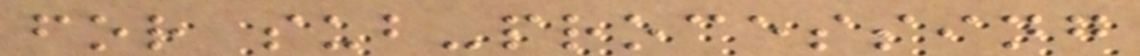for sub-processing
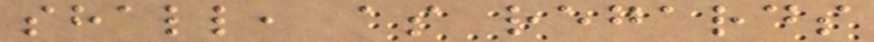shall, as regards
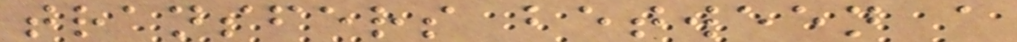transfers between a
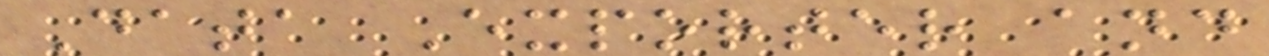Data Exporter and
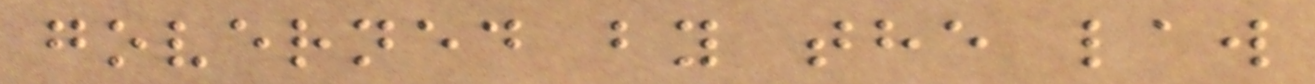governed by the law
